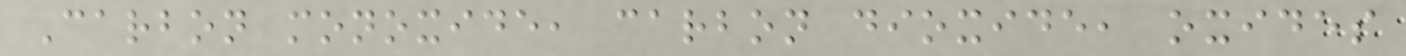Carbon monoxide, carbon dioxide, oxides
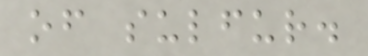of sulfur.
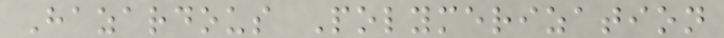Hazardous Polymerization
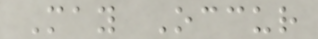May Occur
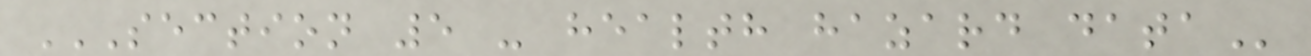SECTION 5 - HEALTH HAZARD DATA
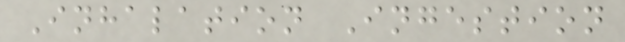Inhalation Ingestion
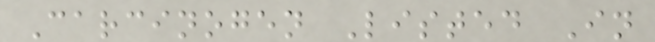Carcinogen Listed In
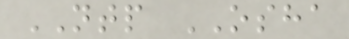NTP OSHA
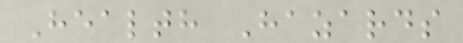Health Hazards
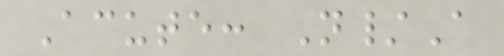Acute: N/A
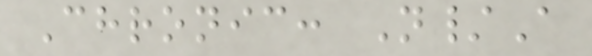Chronic: N/A
